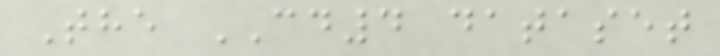The CD4 dataset
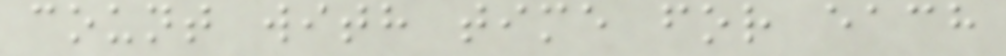count with time for each
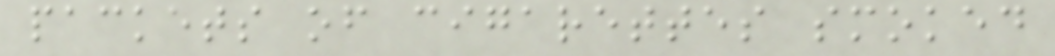packets of cigarettes smoked
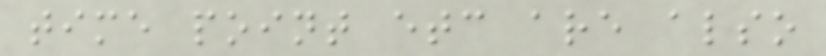time point etc are also
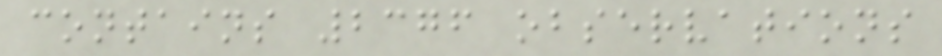contains 2376 observations
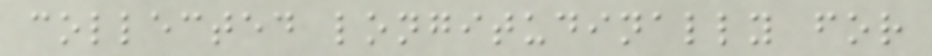collected longitudinally for
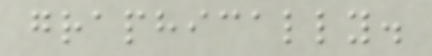graphically.
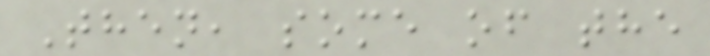Then, some of the
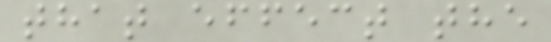that effect the
